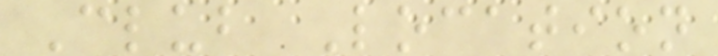Club Location
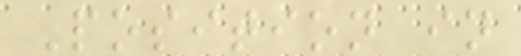Position in
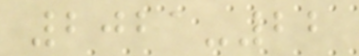2021-22
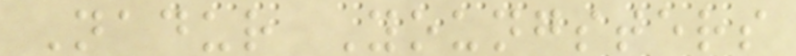Nadur Youngsters
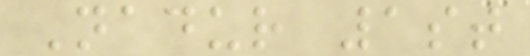Nadur 1st
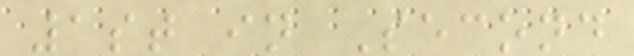1st in Second
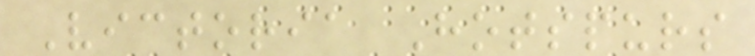Victoria Hotspurs
